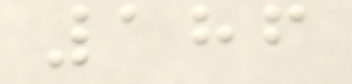186
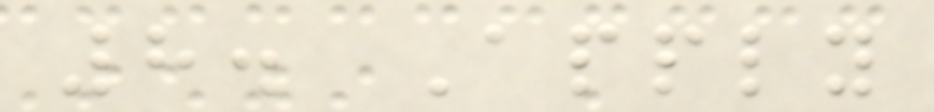8. Apply
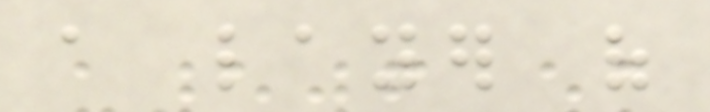a layer of
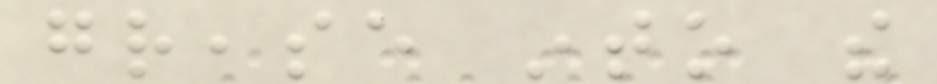grease into the
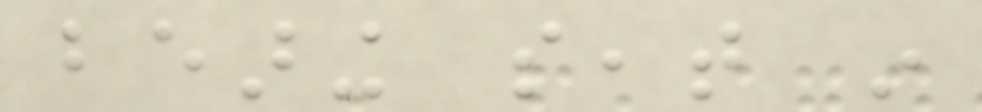bearing seat in
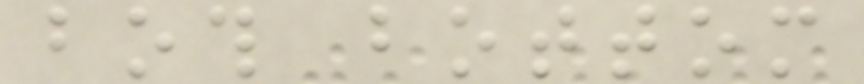both bottom
